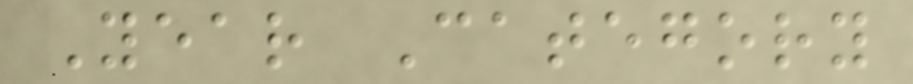Year Category
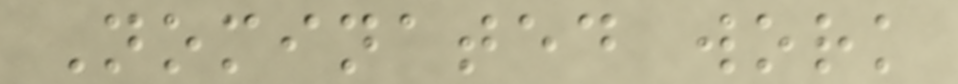Nominated work
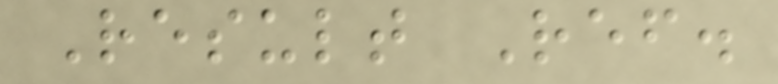Result Ref.
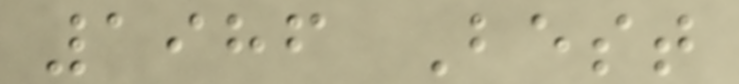1986 Best
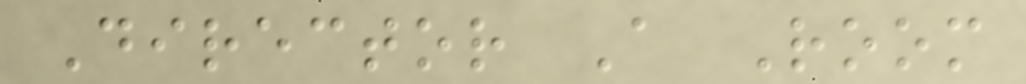Director A Room
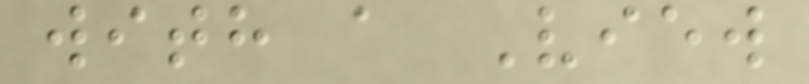with a View
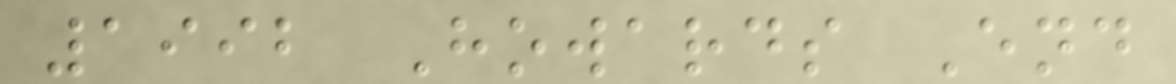1992 Howards End
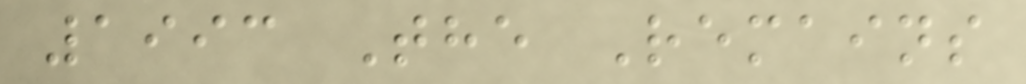1993 The Remains
